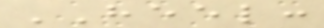HEEL:
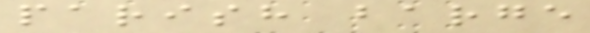parish barge
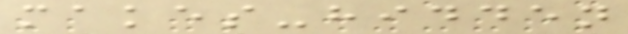makes-hidden
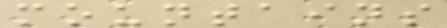mountains
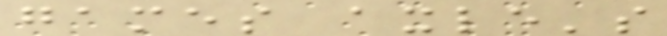games axle's
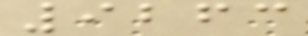9263
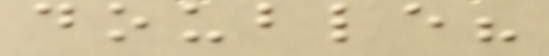double?
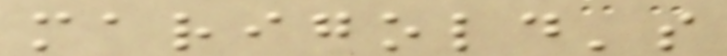marigold's
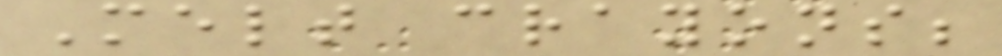Melt crayons;
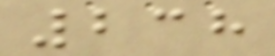238
